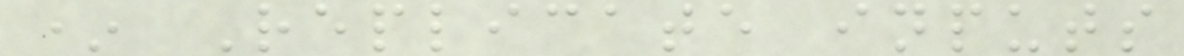* Replicate inputs
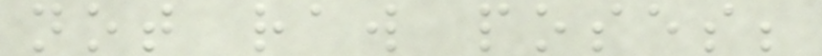not raw poses;
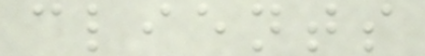clients
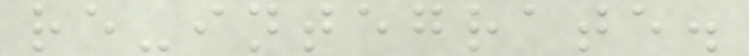re-integrate.
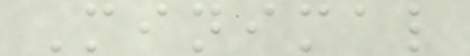Minimal
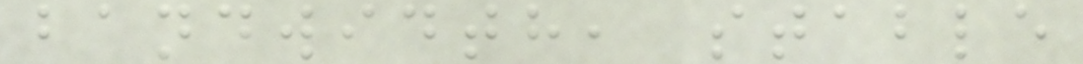bandwidth, stable
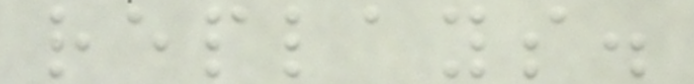replays.
